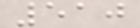510
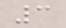3
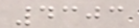4303
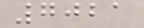7021
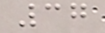37
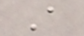A
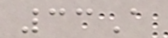33A
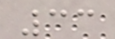33
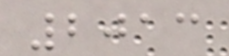2013
